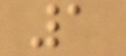1
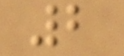2
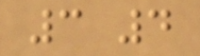3 4
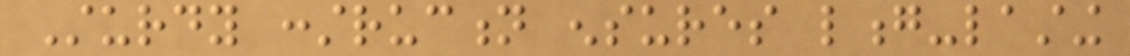Sturdy construction ensures long-lasting
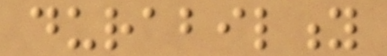durability
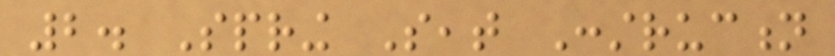2. Spring Seat Construction
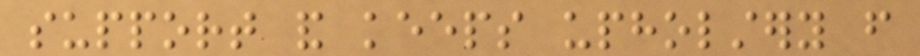support and keeps upholstery from
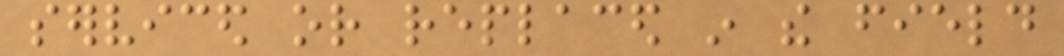serviced or replaced in the field
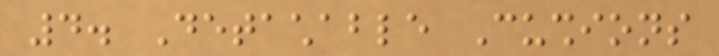4. Detachable Cushions
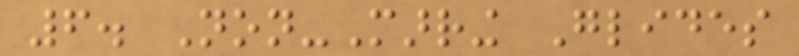6. Non-Marring Glides
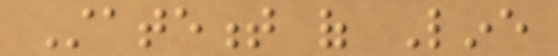Statement of Line
